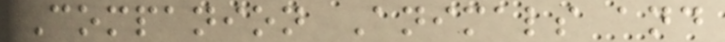Companion Animals and
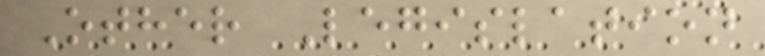Other Legislation
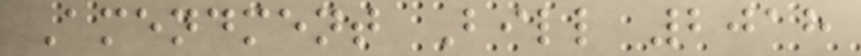Amendment Bill 2018
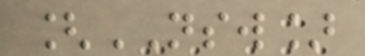[NSW]
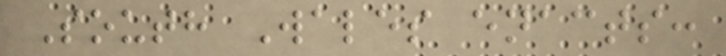South Wales enacts:
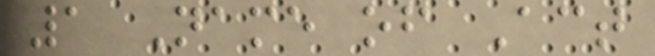1 Name of Act
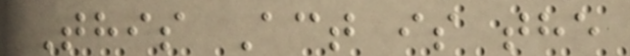This Act is the
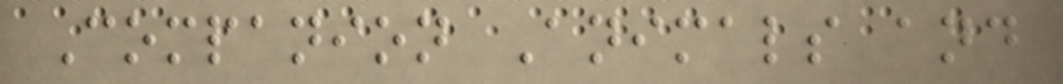Companion Animals and
